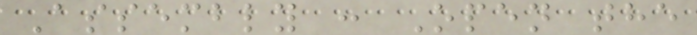Assembly : Open the
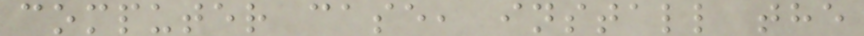computer case, install the
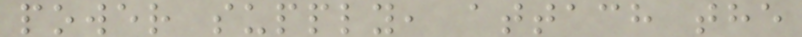power supply, attach the
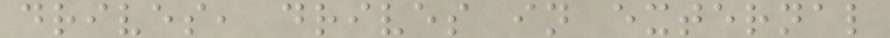drives, drives in external
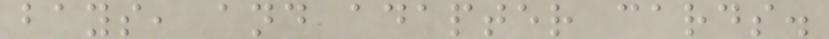bays, and adapter cards.
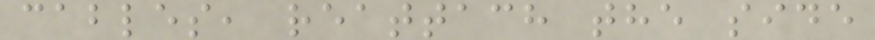cables, reattach the side
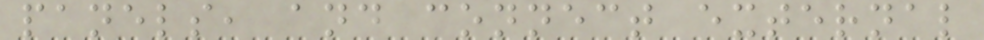panels, and connect external
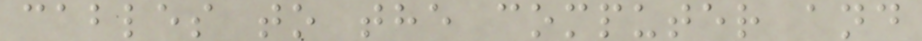cables to the computer and
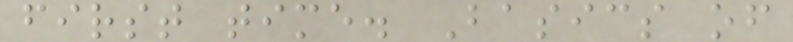first time. Basics of
